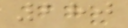280
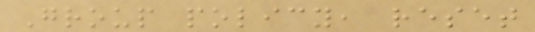Group policy, reset
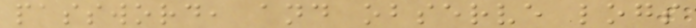password, and observe logs
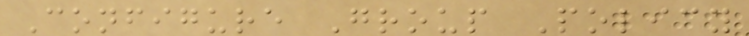Configure Group Policy
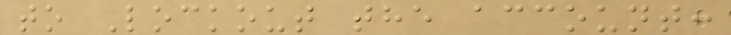to Lockout the account:
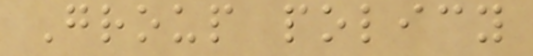Group policy
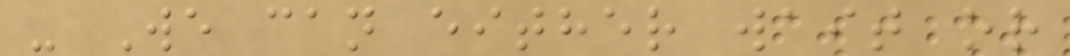- We can either wait or
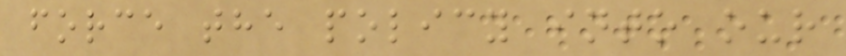force the policy into our
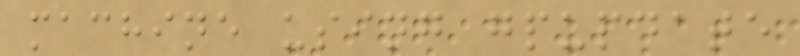machine using gpupdate
